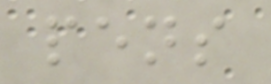pens
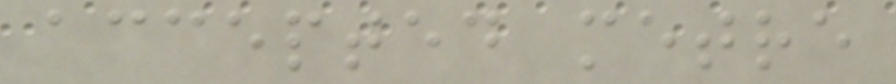accepted metre
